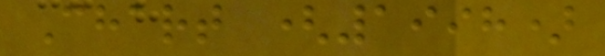Chart (1998)
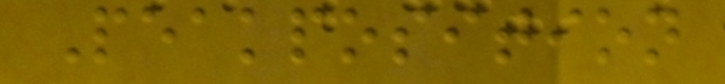Peakposition
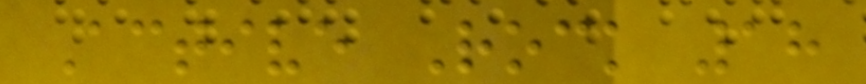Active Rock 18
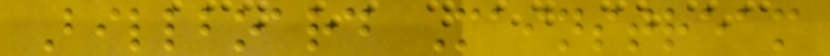Billboard Mainstream
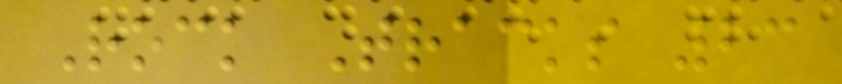Rock Tracks 23
